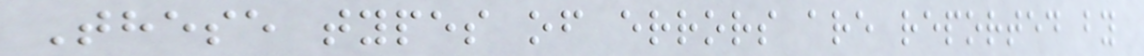These types of errors are reported by
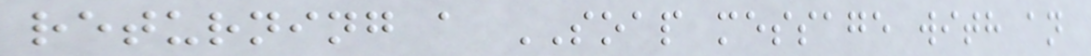returning a SOAP message with an
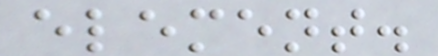element.
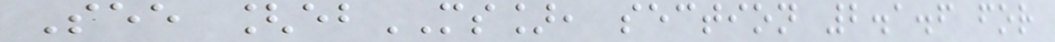See [ebMS], section 2.1.6 for
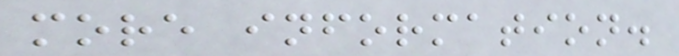more information.
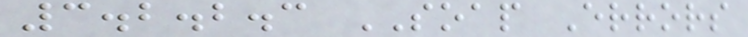3.2.2.3 SOAP Errors
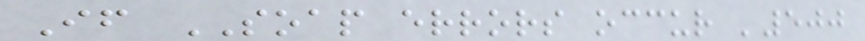If SOAP errors occur '500
